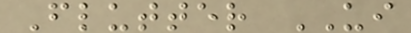Flutter UI
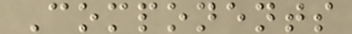Components
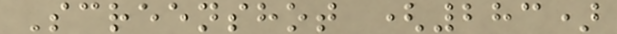Screenshot (283)
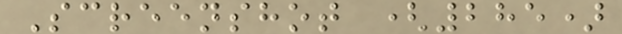Screenshot (285)
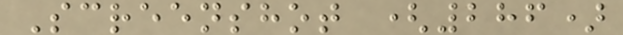Screenshot (286)
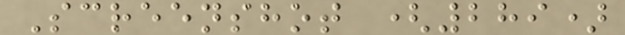Screenshot (289)
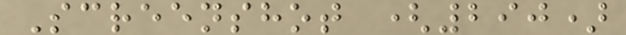Screenshot (290)
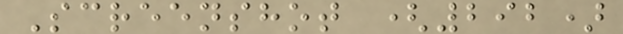Screenshot (292)
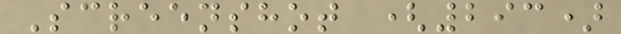Screenshot (293)
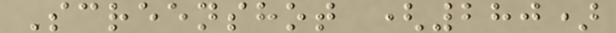Screenshot (280)
